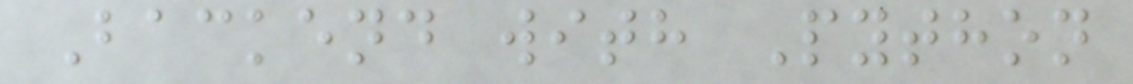Backend with Python
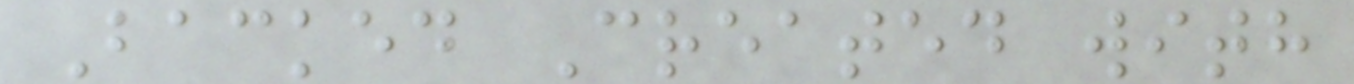Backed Created with
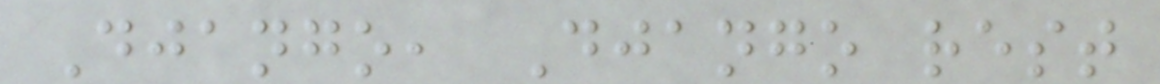Django, Django rest
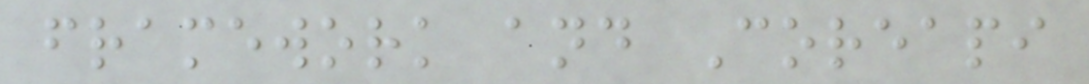framework and Coreapi
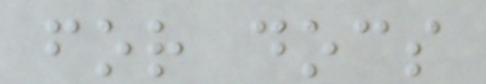for docs
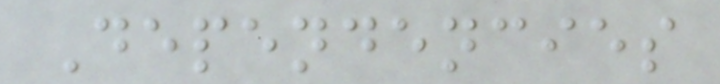Dependencies
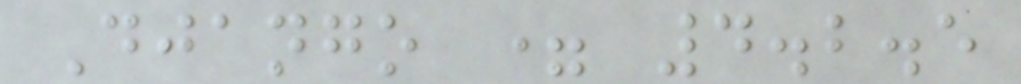Django = 4.2.5
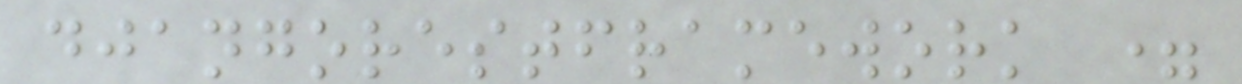djangorestframework =
